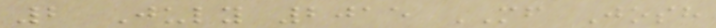2 July 2015 MF Josh
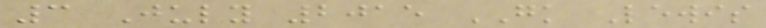3 July 2015 GK Lewis
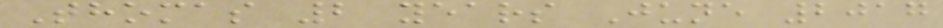Thomas 2 years June 2017
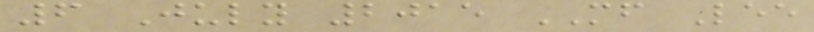6 July 2015 MF Lee
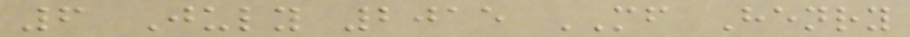6 July 2015 MF Henry
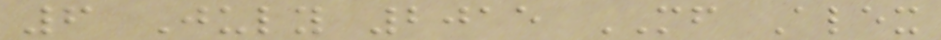6 July 2015 MF Alex
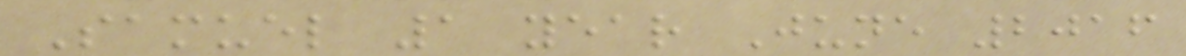Samuel 1 year June 2016
